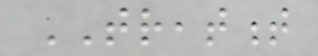TREATMENT
